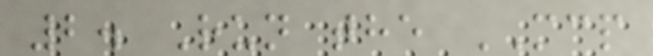2. Run the MCP
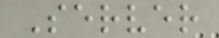Server
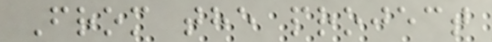From the project
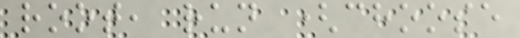root, run (choose
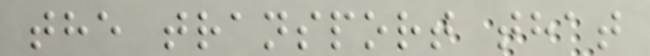the transport that
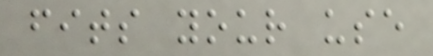fits your use
